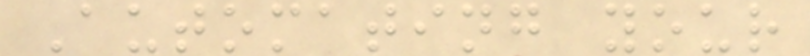Automating your
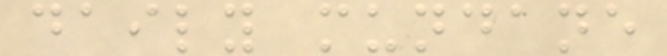daily mundane
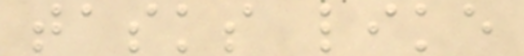tasks like
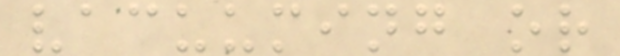vacuuming or
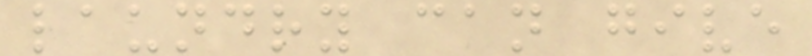laundry can give
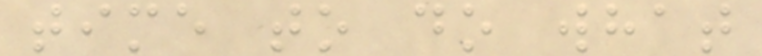time to do what
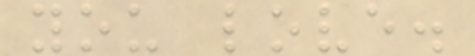you love.
